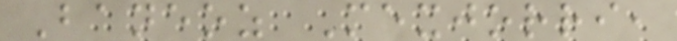Baneoz Mexjorri,
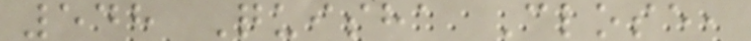548 Quisha Close,
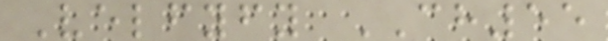Velfyfy CH55
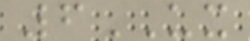6UX
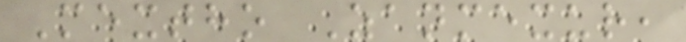Mextho Zanmexur,
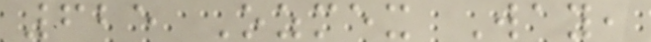625 Ozmex Way,
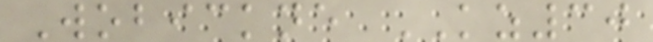Wobickne KZ30
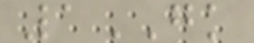1GK
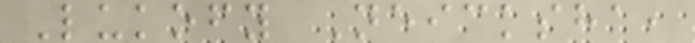Lukofy Neicksha,
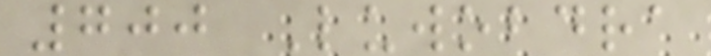700 Luwobdra
